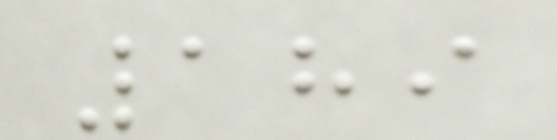189
